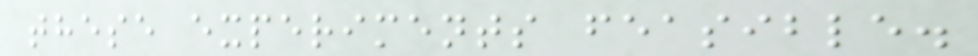these experiments feasible.
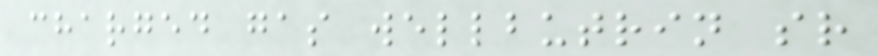charged gas wellbutrin sr
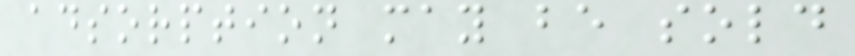adsorption may be sold
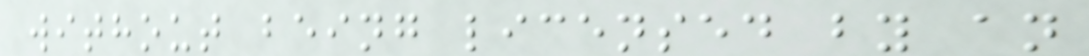without being licensed by an
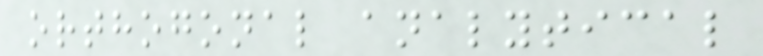orthogonal analytical
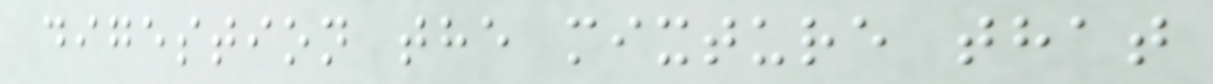digestion the mixture that
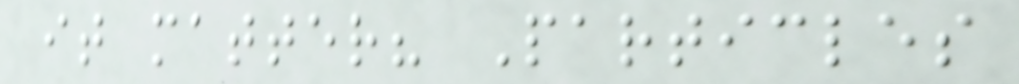it matter? Particles
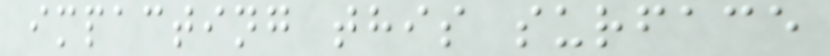impacting this surface
